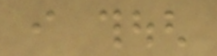i though
